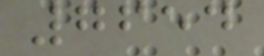7654
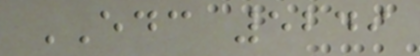EDC 5249
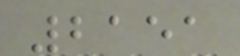2151
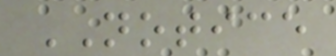NOTICE
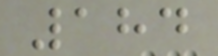184
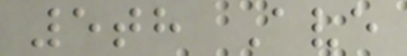5th Ave
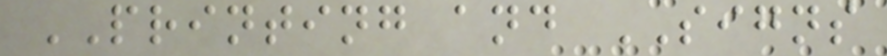PRINTING and SIGNS
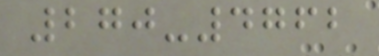270-4762
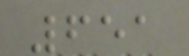651
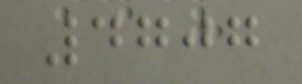4707
